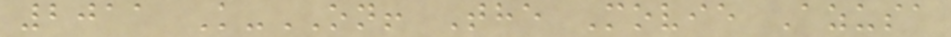2011 K-ON! The Movie Azusa
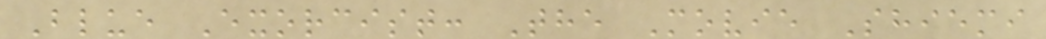Blue Exorcist: The Movie Shiemi
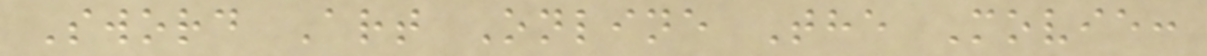Sword Art Online The Movie:
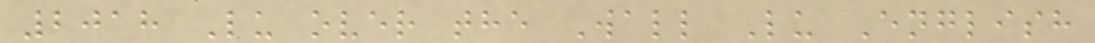2018 Lu over the Wall Lu English
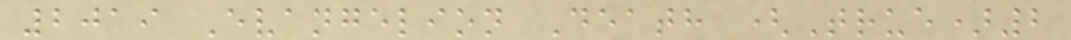2019 Evangelion Death (True)2
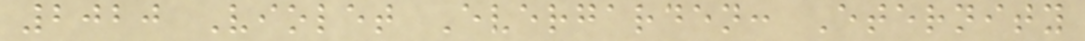2020 Violet Evergarden: Eternity
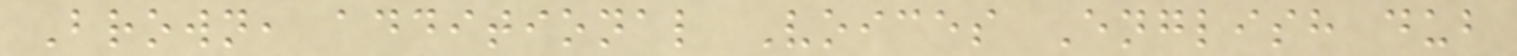Brown, additional Voices English dub
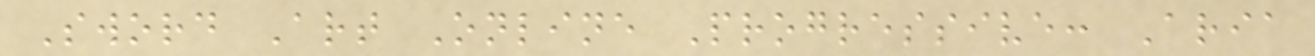Sword Art Online Progressive: Aria
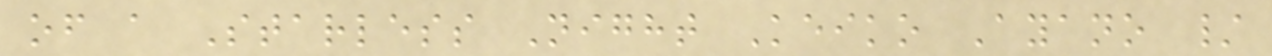of a Starless Night Keiko Ayano /
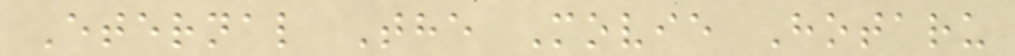Eternal The Movie Hotaru
